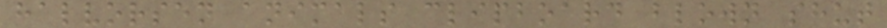halvorsen animals clipboard blown shut
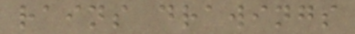rains drawings
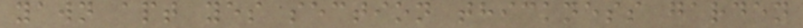yawn apt yes section thickness garden
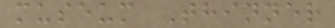museum Thinner
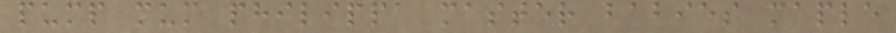pump mum philippa master babies maple
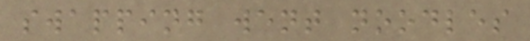swapping went noodles
